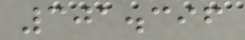301.396
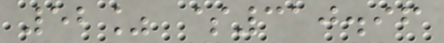52% $310.96
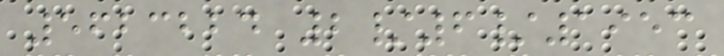5623224 2/6/1953
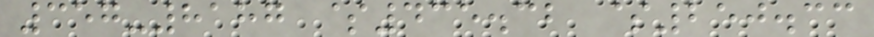357-8187 $435.32 $250.33
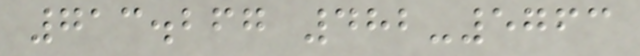713.267 482-5763
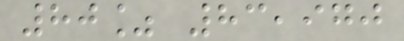80% 83,970
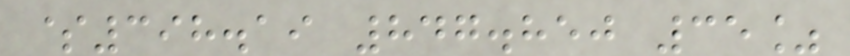$398.19 847.850 35%
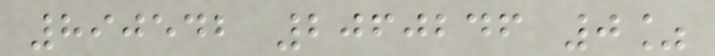890542 2060246 0%
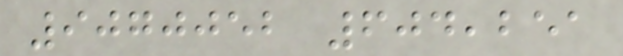9070052 604,251
